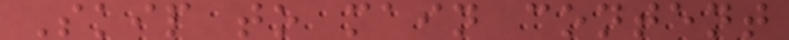Skip to main content
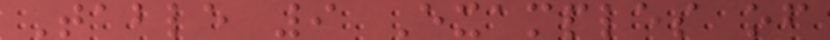Table 9 Examples of
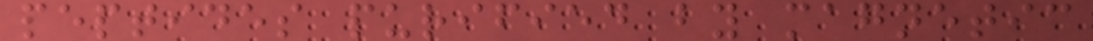peptides purified by magnetic
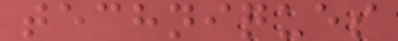techniques
